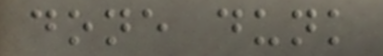done dunk
